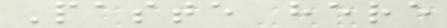Paste here
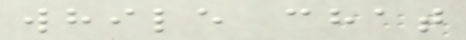while chat
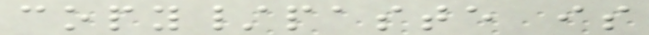copy/paste is
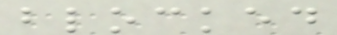blocked
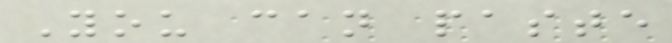You can paste
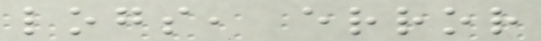logs, error
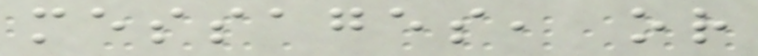messages, or
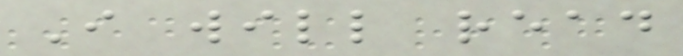I will read
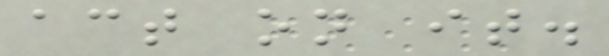act on it.
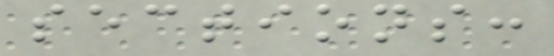sections:
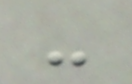-
